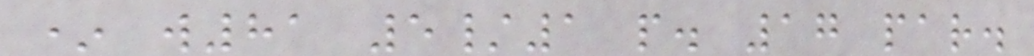* w81 5/1 p. 17 par.
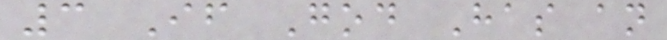3 If God Has an
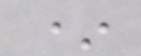*
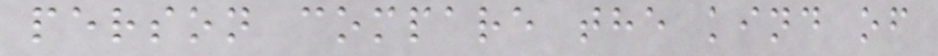person compare the kind of
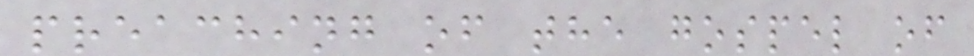preaching of the gospel of
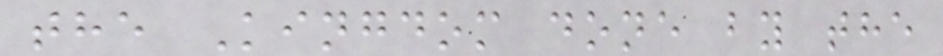the Kingdom done by the
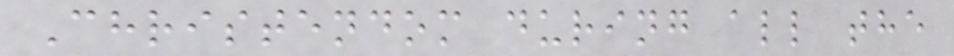Christendom during all the
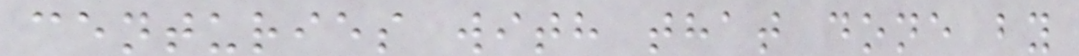centuries with that done by
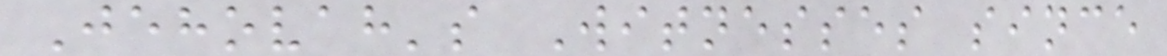Jehovah's Witnesses since
